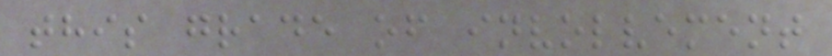this grade of involvement
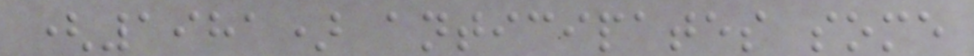(1981) anticipates some
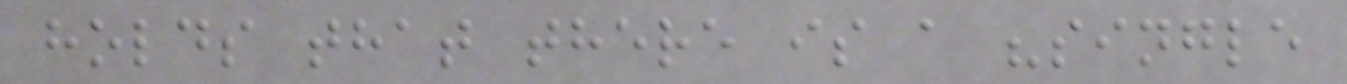holds that there is a "single
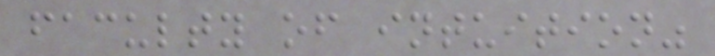faculty of intuition"
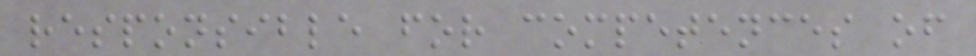responsible for competences of
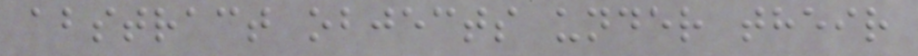abstract objects under their
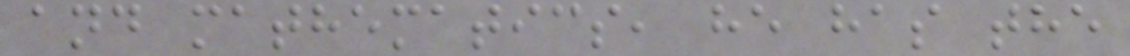and mathematics, he has the
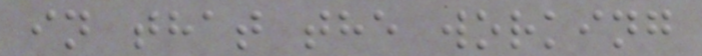in that the working
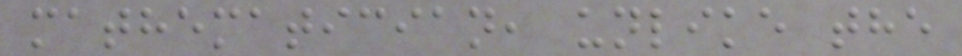mathematician, unlike the
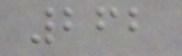262
